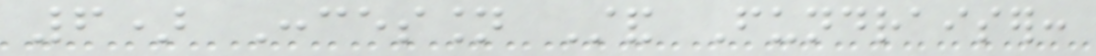6) Concession Stand Fundraiser:
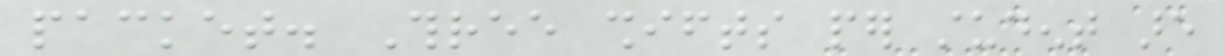packet. Three shifts per student are
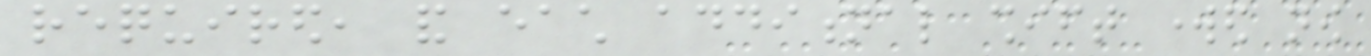required, and each additional shift worked now
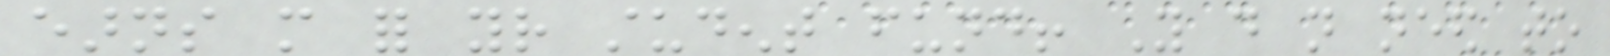earns more for your student fund! You do not need to
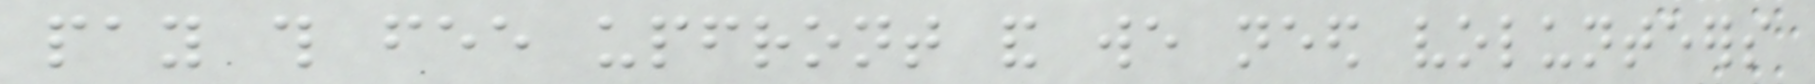pay this fee upfront and we need volunteers
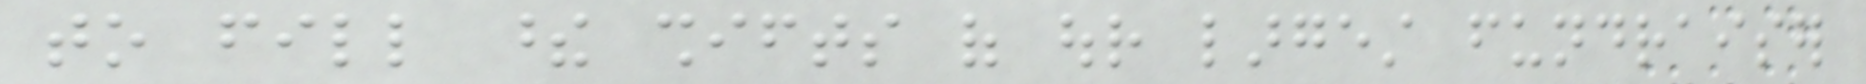to fill these shifts of our largest fundraiser
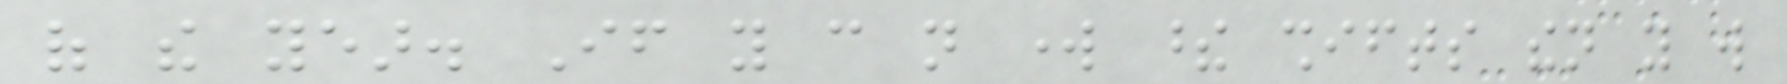of the year. If you can not work these shifts then you will
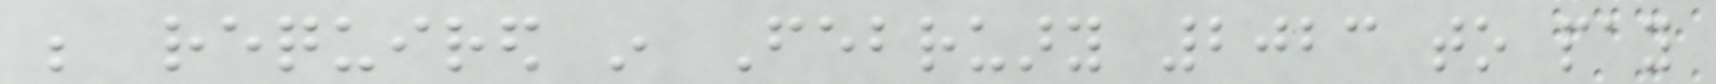be required in February 2023 to pay
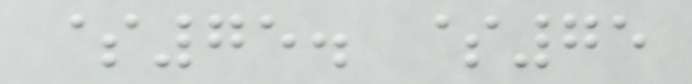$75. $75
